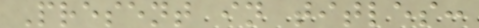Present in titles:
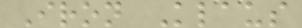Iron Klaus
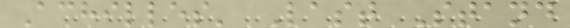Achilles' Last Stand
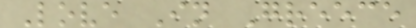Love In Greece
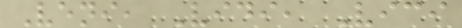Veni, Vidi, Vici
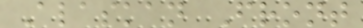Alaskan Front
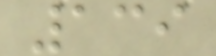139
